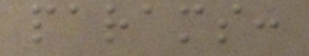params:
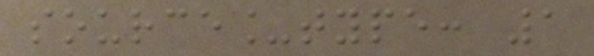source_type: 1
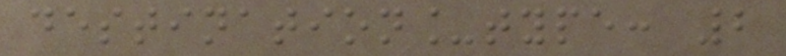destination_type: 2
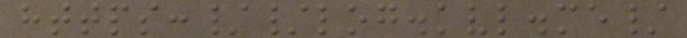https://log.kvl.me/
